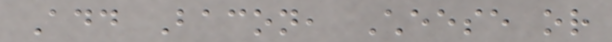Add Bacon, Cheese or
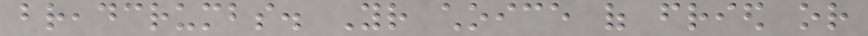breadcrumbs. Your choice of fried or
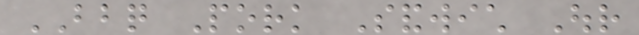BBQ Pork Sandwich Our
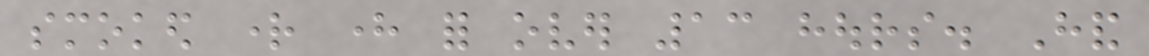smoked right here for over 13 hours. Hand
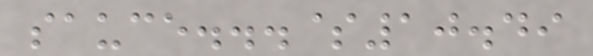sauce...$10.49
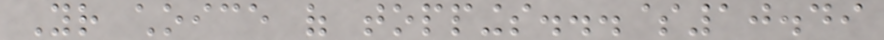Your choice of toppings...$10.49
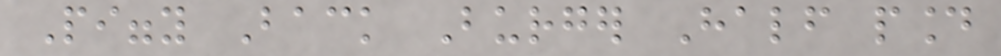Piggy Back Burger Half pound
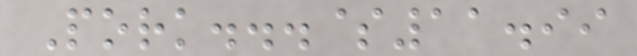Pork...$11.99
